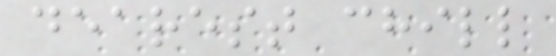dearest chill
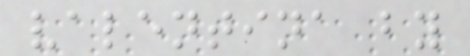valentina by
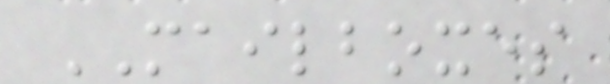MAILBOXES
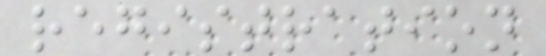registration
